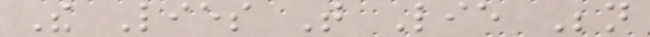The Lies That Lie Beneath
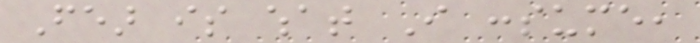Fear is what I consume,
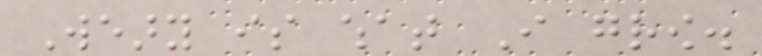Weary is what I grow.
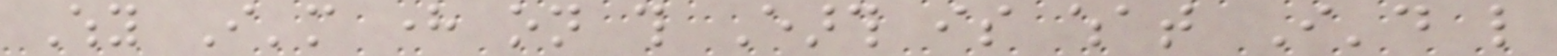Why I'm here on this Earth is what I'd like
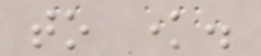to know.
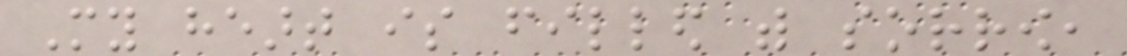My heart is filled with sorrow,
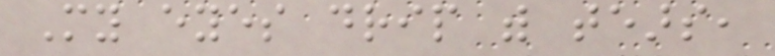My eyes drip with tears,
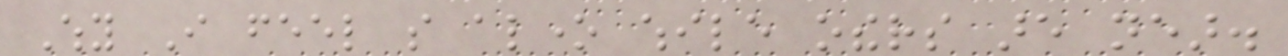Why I feel so alone while others are near.
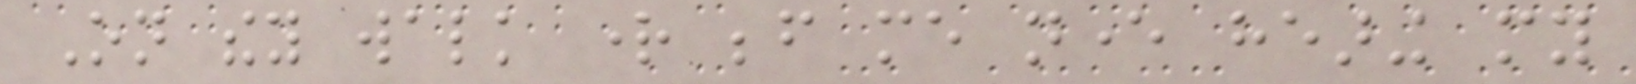On they walk right before me never hearing my
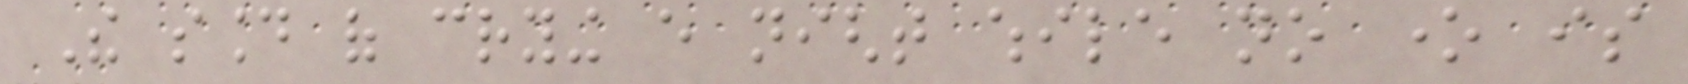The sound of crying every night while no one is
